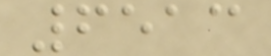6513
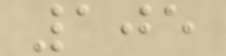105
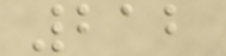212
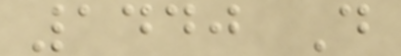1440 D
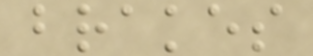brakes
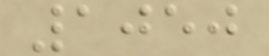1050
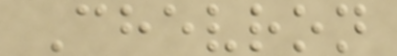Chevron
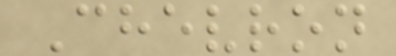Chevron
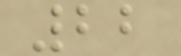22
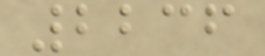2236
